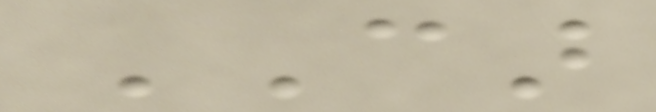CAR
